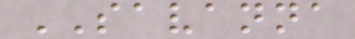SAVANNA
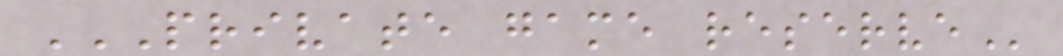PRIVATE GAME RESERVE
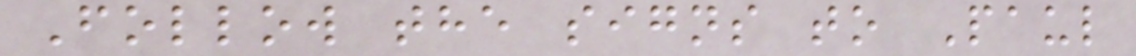Follow the signs to Paul
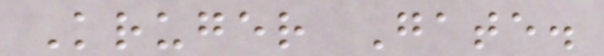Kruger Gate.
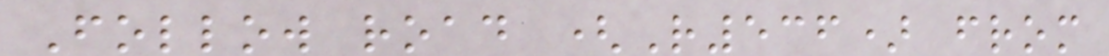Follow road (R536) from
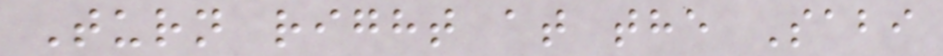Turn right at the Sabi
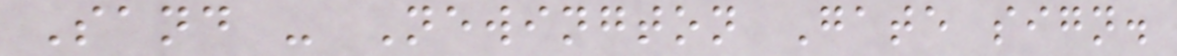Sand - Newington Gate sign.
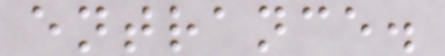entrance.
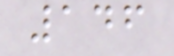146
